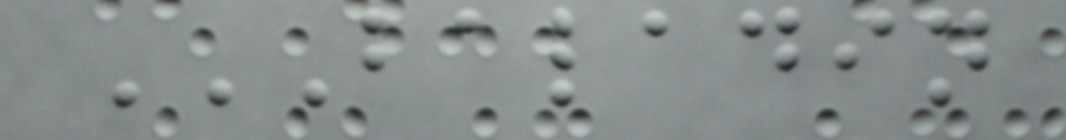BALADIN
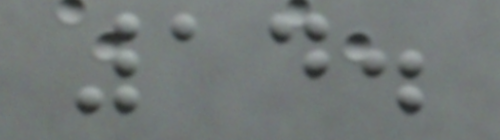14.
